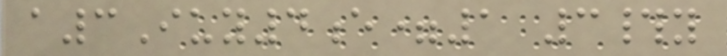a3Iuy4e=1 3#y
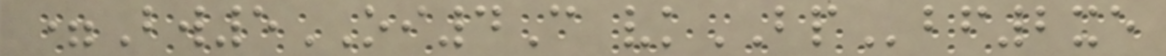=Bw5OI4C vkBPbf2xe
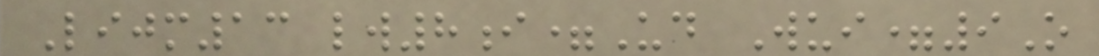Lijm13 lw8i=Ud Wui=9O
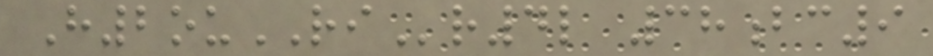H2ouRIr4l 38bc9
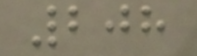208
